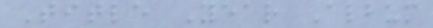Title Year Album
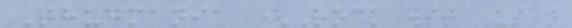Thugmania (Rock wit Us)
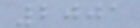2001
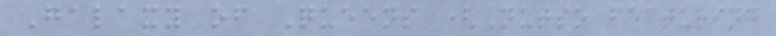Galaxy of Queens (Nutso featuring
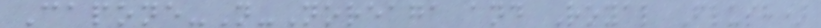Capone-N-Noreaga and Royal Flush)
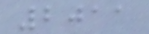2011
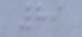89
